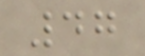47
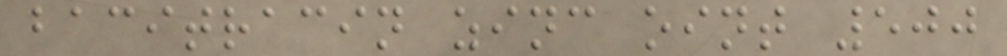bacitracin zinc oint 500
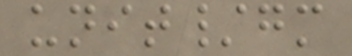unit/gm
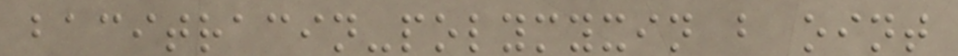bacitracin-polymyxin b oint
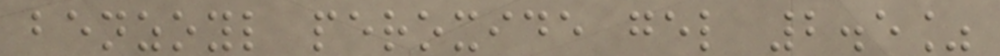benzoyl peroxide gel 2.5%
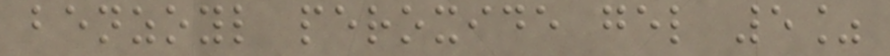benzoyl peroxide gel 5%
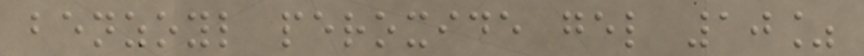benzoyl peroxide gel 10%
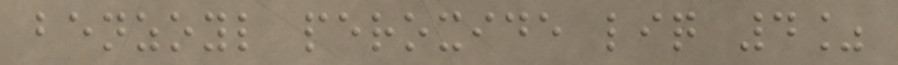benzoyl peroxide liq 4%
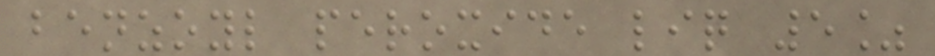benzoyl peroxide liq 5%
